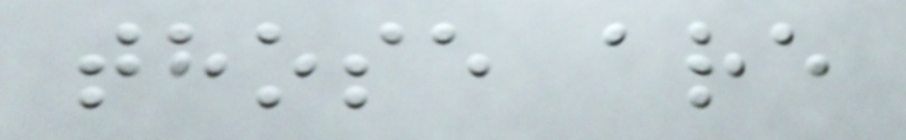those are
